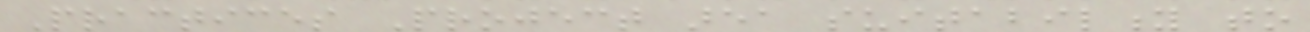Practices Project area suitability to
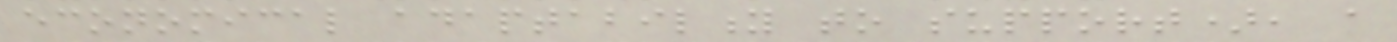economical adaptability to support), a
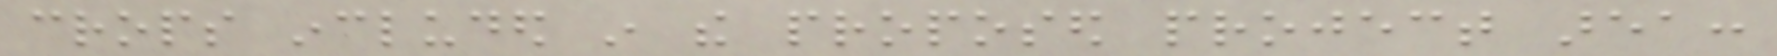crops included in the proposed project area:
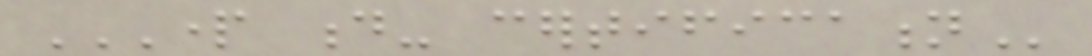PART D- CERTIFICATION
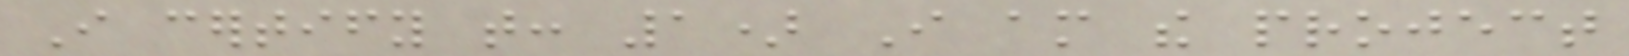I certify that: 1) I am the project
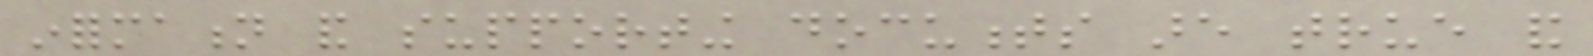information and supporting documents are true and
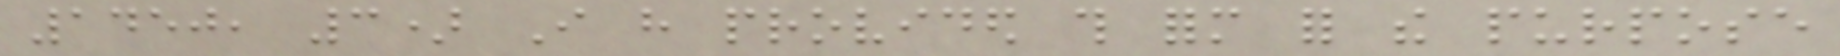1450, 3) I have provided this form for the purpose
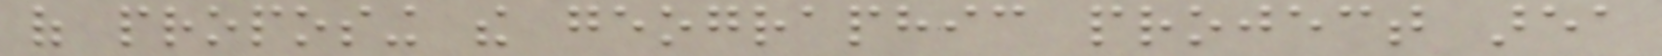of proposing the geographic project area
